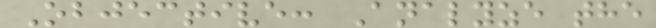Objective: Analyze the
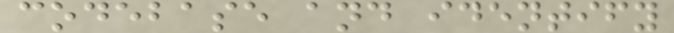codebase and identify
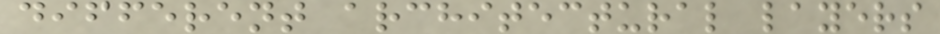different architectural layers
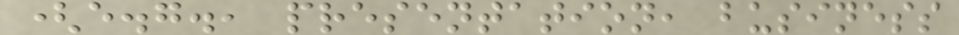(e.g., presentation, business
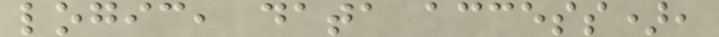logic, data access),
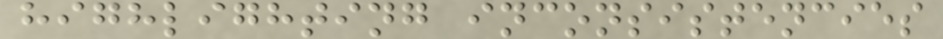highlighting inconsistencies
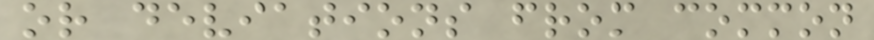or deviations from common
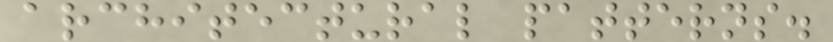architectural patterns.
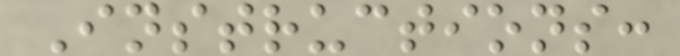Instructions:
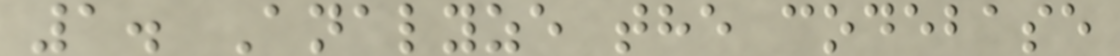1. Analyze the codebase
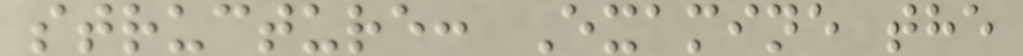structure: Examine the
